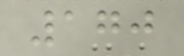170
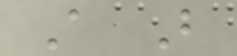A B
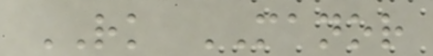RK MANOR
